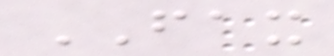FAX
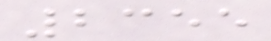2355
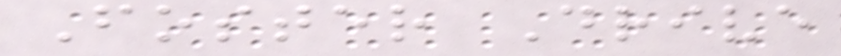Foster Drive
